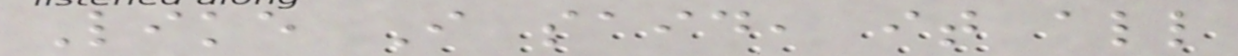Like I said, it all
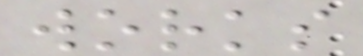works
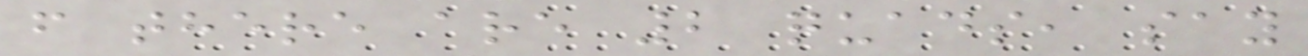f there are 2 quads, say
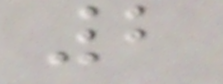2
